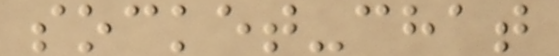socket-chat
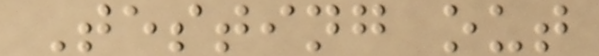Testing out
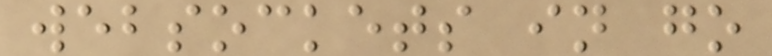websockets in go
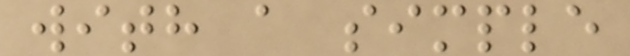with a simple
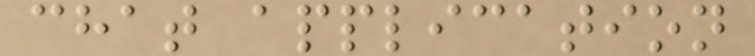chat application
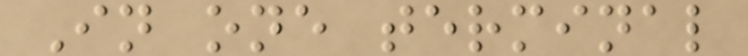In one terminal
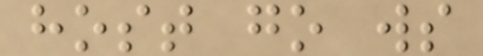host go ws
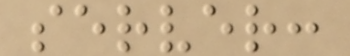server:
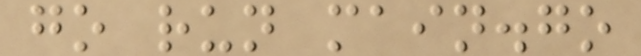go run main.go
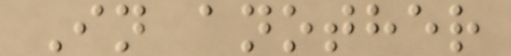In another
